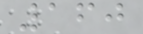160
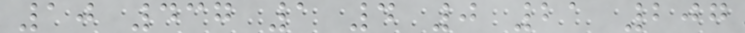10 437 1 4 0 21 207
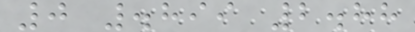0 .899 2.88
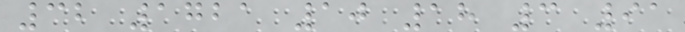32 1721 10 18 3 91
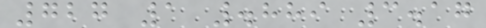727 1 .889 3.17
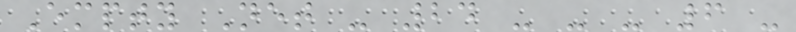Empty Net - 24 - - - 6 -
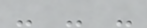- - -
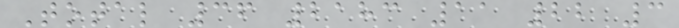Total 36 2183 11 22 3
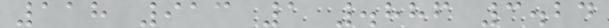118 913 1 .886 3.24
